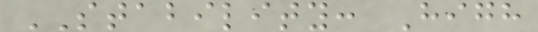STABILITY: High
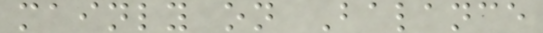mainly on Balance
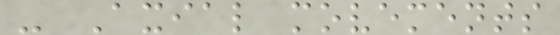- Axial movements
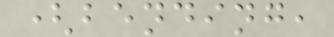(bending,
